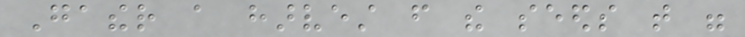Gather a harvest from the seeds that were
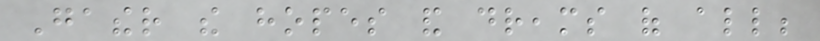Gather the hopes and dreams of all;
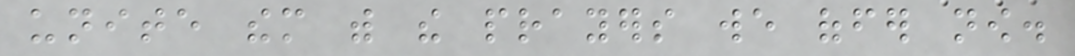unite them with the prayers we offer now.
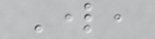Lord,
